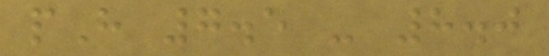pH 7.5 - 8.0
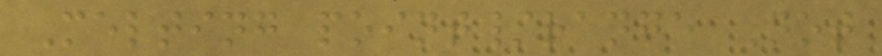Melting point/range Not
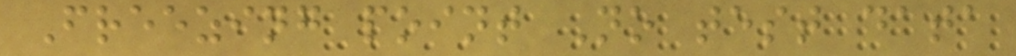Freezing point No test data
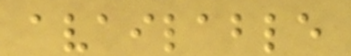available
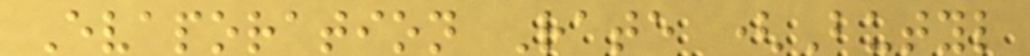Evaporation Rate (Butyl
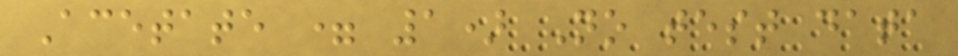Acetate = 1) No test data
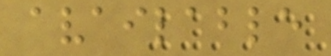available
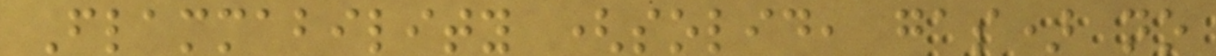Flammability (solid, gas) no
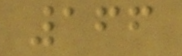166
